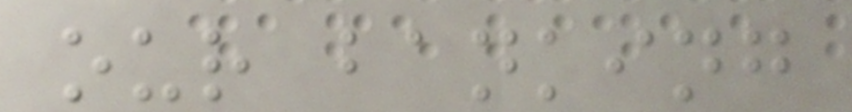our banking
